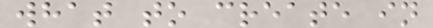what to create in
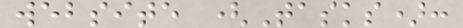website (Tasks):
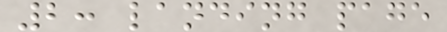2: landing page
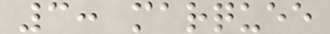3: marquee
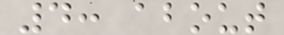4: about
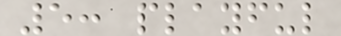5: playful
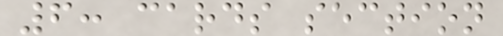6: cards section
